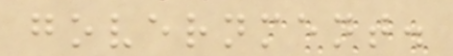government.
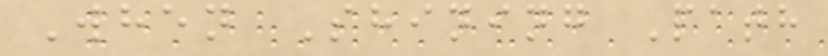When Shining Path
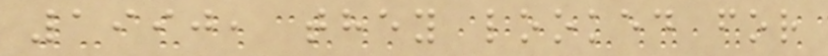1990, they looked for
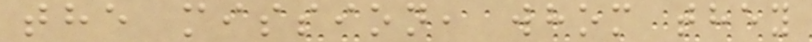the mission, whom they
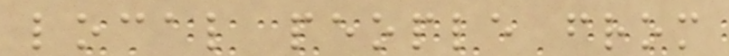local people from
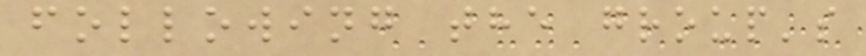following the group's
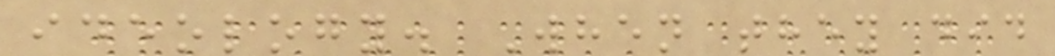ideology. When they did
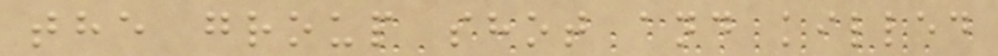the group shot and killed
